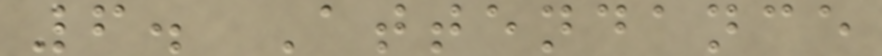6. Attendance
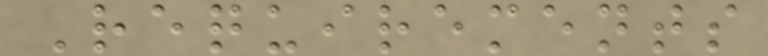Requirements
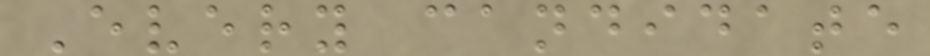Every candidate
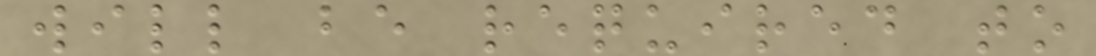will be required to
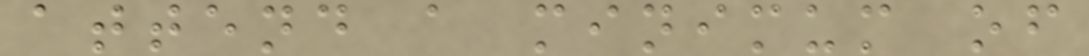attend a minimum of
